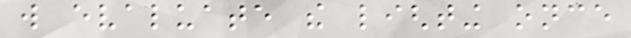will evaluate the lighting once
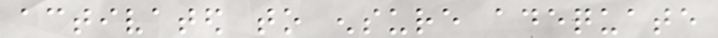activated to ensure adequate
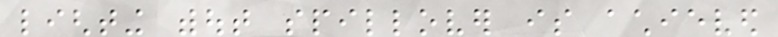lighting without spillover is achieved
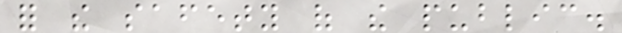for the safety of the public.
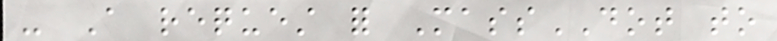- A request for MassDOT to
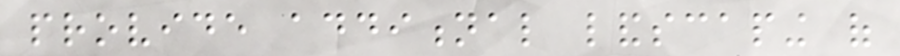provide additional landscaping of
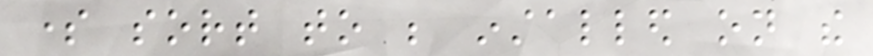some sort to be installed on the
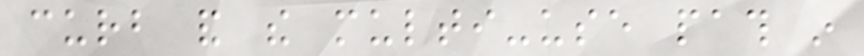curb and the multi-use path in
